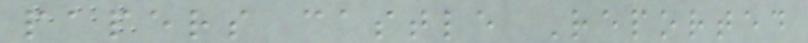papers castle Reported
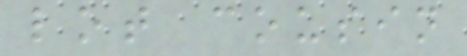lot cousin
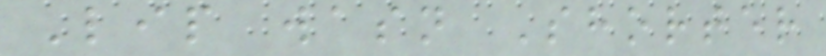Lip wasn Shorter
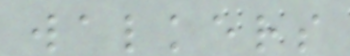walkers
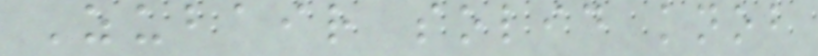Zubair solid knob
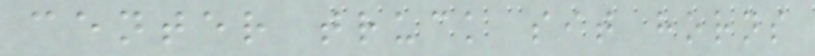center truck sit horns
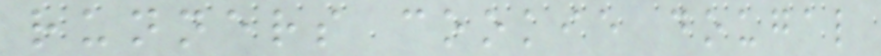runners cookie dougal
